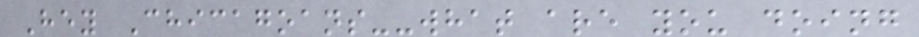Hey Chicagoans--what are you doing
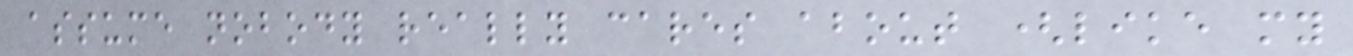assume nobody really cares about (like my
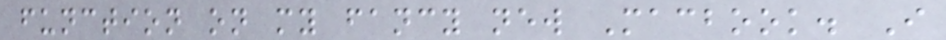function on my fancy new Macbook. I
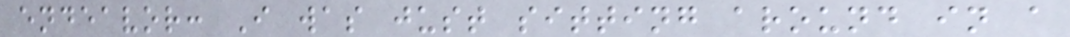endeavor: I was just sitting around in a
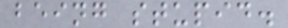being stupid.
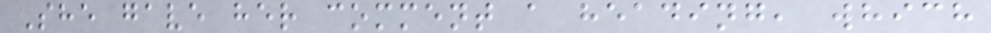She gave her comment a heading, which
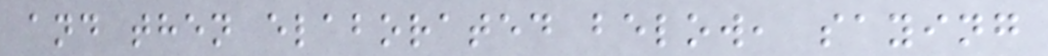and then elaborated below, saying
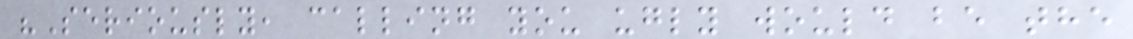"Seriously, calling you ugly would be the
